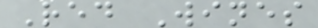Red Wines
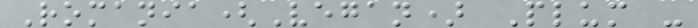Romania(Vegan) Plum -
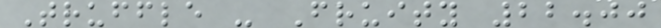Truffle - Fruity 22.00
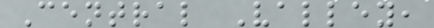Central Valley,
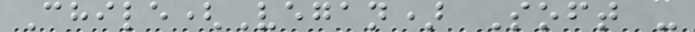Chile(Vegan) Soft -
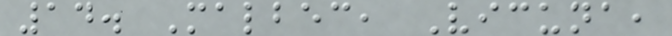14. Malbec, Vicuna,
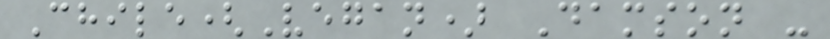Chile(Vegan) Damson -
